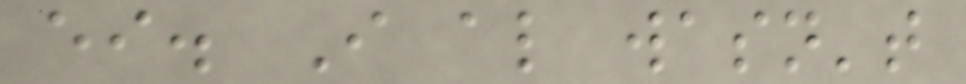either. I also wasn't
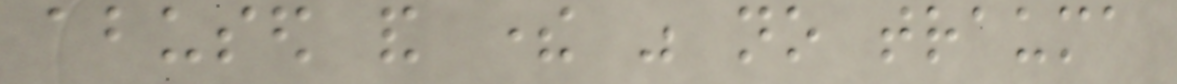abused and there was no trauma
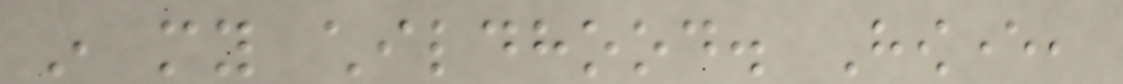in my childhood. However,
